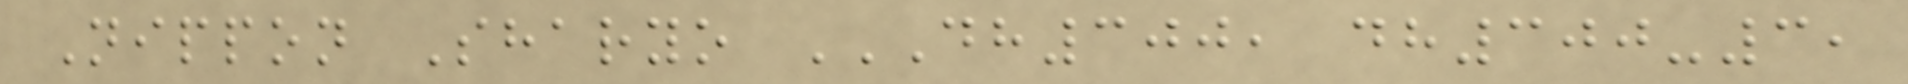Nippon Sharyo DH300, DH300-3,
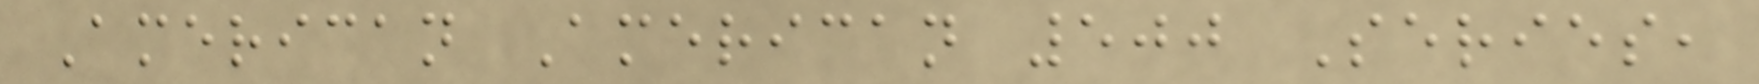American American 500 Series,
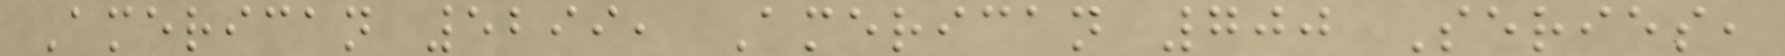American 5299, American 700 Series,
